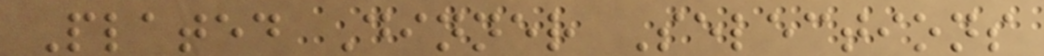Plated Dinner Selections
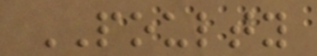POULTY
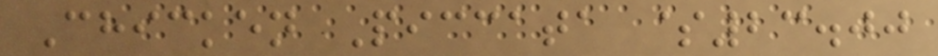Chicken Piccata $23.00
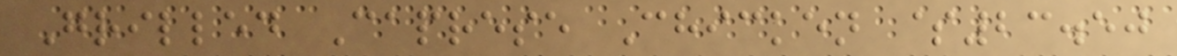Grilled Caprese Chicken $23.50
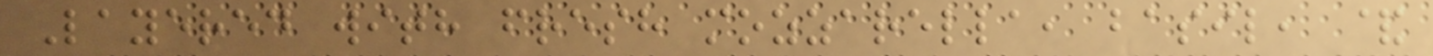Layered with fresh mozzarella, basil, &
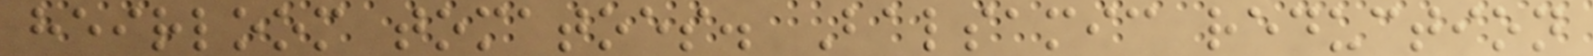heirloom tomatoes. Balsamic reduction
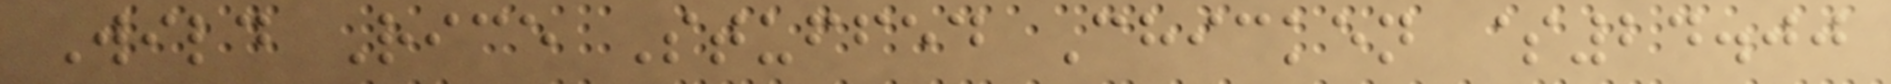Wild Rice Stuffed Chicken $24.00
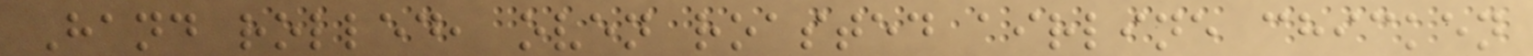Hand rolled, oven roasted airline chicken
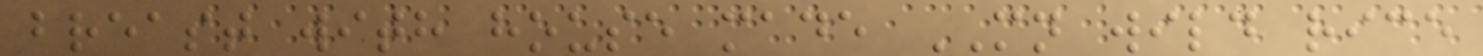breast with house made MN wild rice
